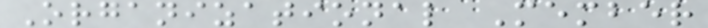Organizational Member
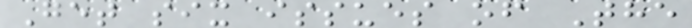Get six issues of The
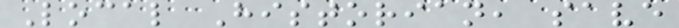Local Historian, save
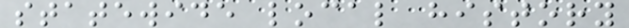statewide local history
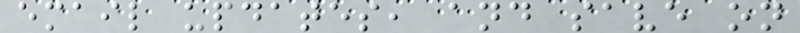email updates, and save on
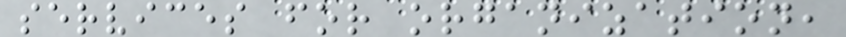services for organization,
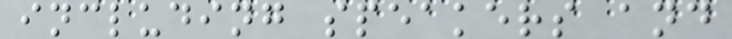including speakers and
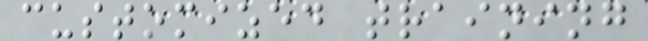customized training
